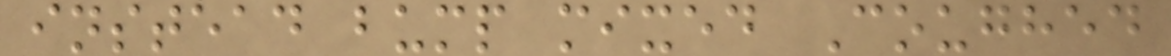instead bump mixed Coughed
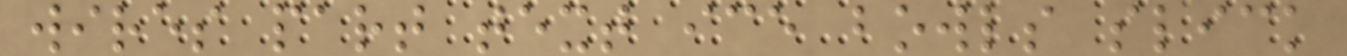wires part text ice bowls slick
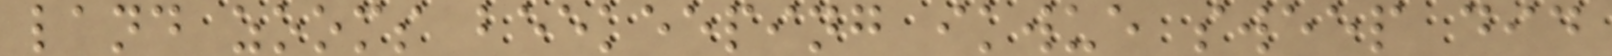land zooms beekeeping ikwue sweep did
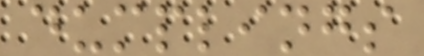dumplings
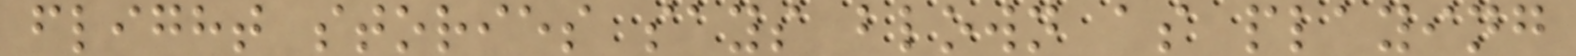flight stories says blown as playing
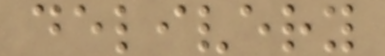delivery
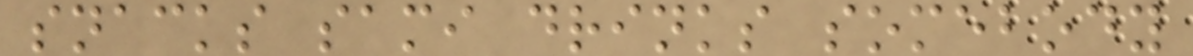snacks sami drinks somebody
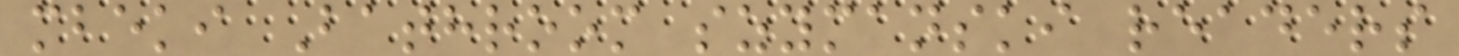mbeki Bathroom szymanski readers
